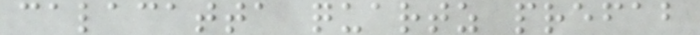calacatta quartz prefab
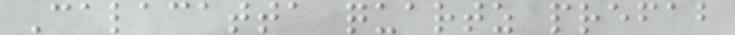Calacatta quartz prefab
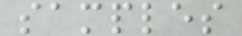samples
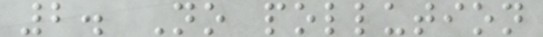2. No pollution
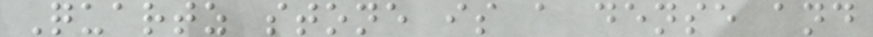Quartz stone is a dense and
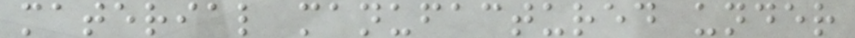material manufactured under
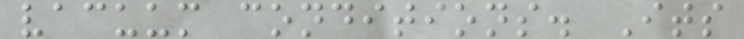vacuum conditions. Its
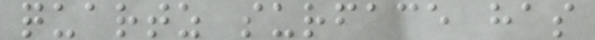quartz surface has
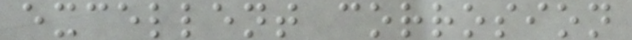excellent corrosion
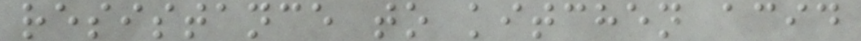resistance to kitchen acid
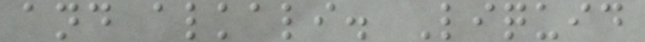and alkali. Liquid
